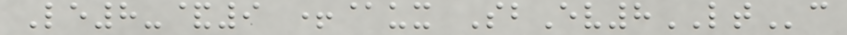Le8-&9 +@ux SbEv8LTc
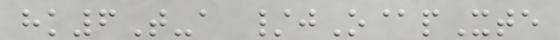hk6T-a /jO@pXte
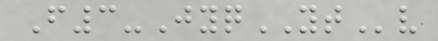F3-JyqYTv
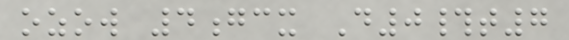ozow 4gcx D0#t7
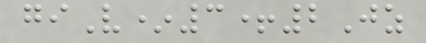giV*3+2Jz
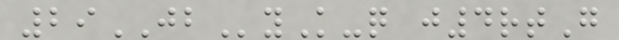29JByK-q j4rtG
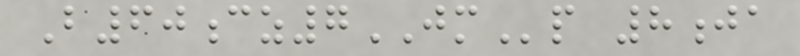B60cz7JMp 8ja
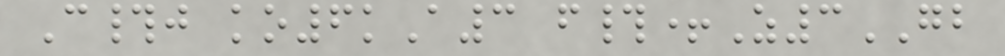C#j ko6kA3 f#+Z3GB
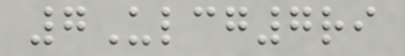7Ulcg7ri
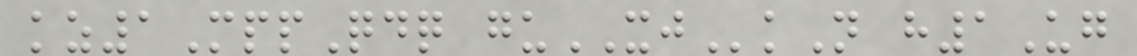kz1MppQdq guXJkN h1Ug
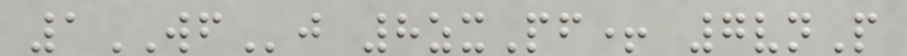1WFj 8zxPf+ 7vnP
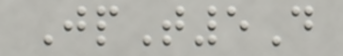JpT5D
